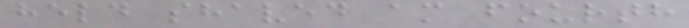held shaved am fourth
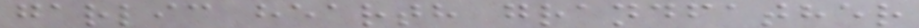garlic hearth grandfather
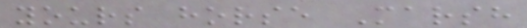yours horse Marsh
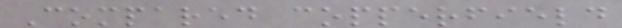Compared copperfield
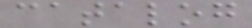catalog
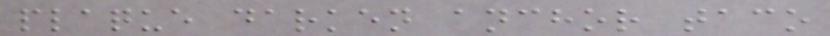plaque darken anchor taco
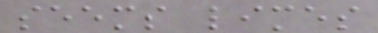seems limes
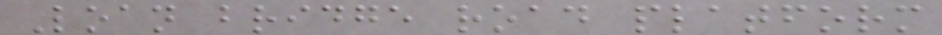Loan bridge road platform
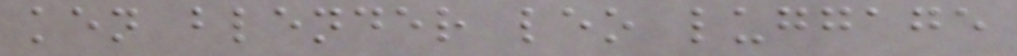ken blender leo luggage
